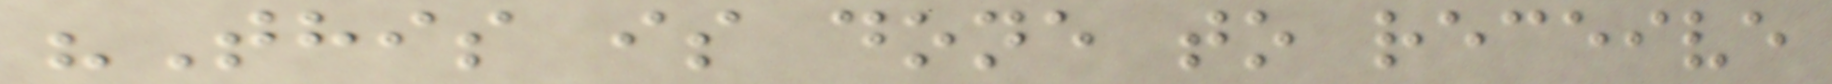"This is done to receive
